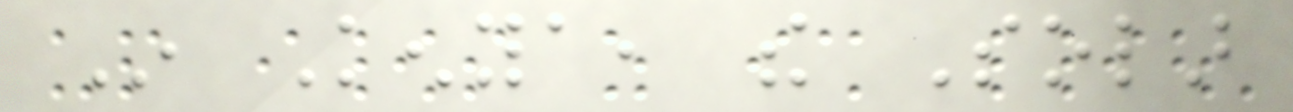In Kenya, the Solar
